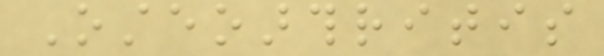Osteoarthritis
